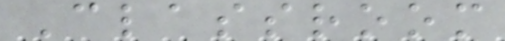Classroom
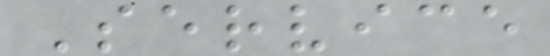Service
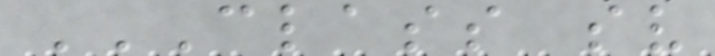CLASS SV
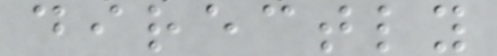directly
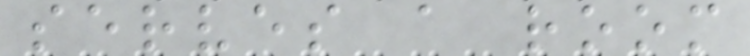serves a room
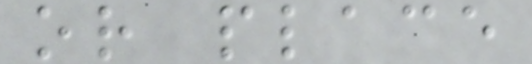or place
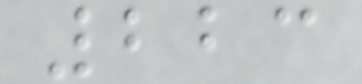223
